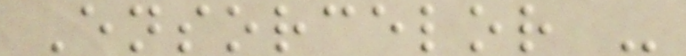Ensorcelor -
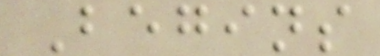Begins
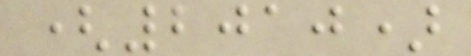(2010)
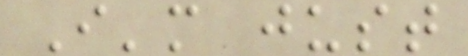I'm just
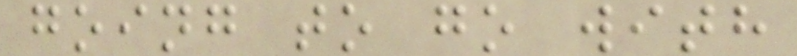going to go with
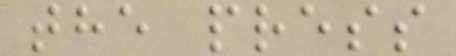the press
